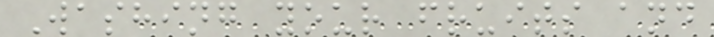Washing your fruits and
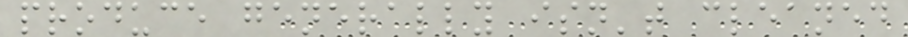produce generally isn't cleaned
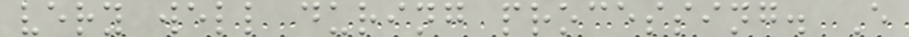very well during processing. E
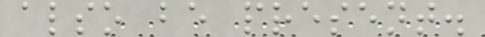also be present.
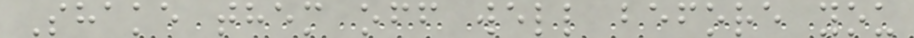Shake them off well before you
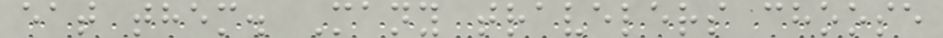eat them. Many travelers choose
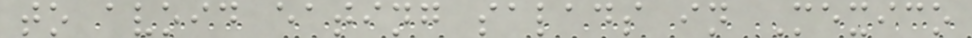to avoid eating salads in Mexico
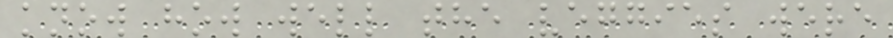know how well the veggies were
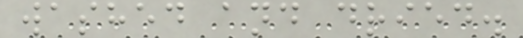washed and dried.
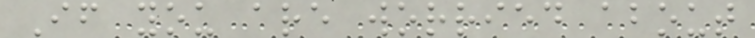If you are worried about
